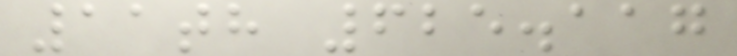11th 625.117
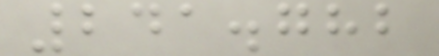241.782
